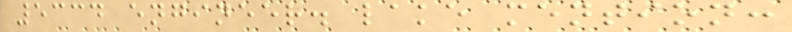5334 engineer. lake mention:
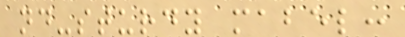nd-sturdy mabel:
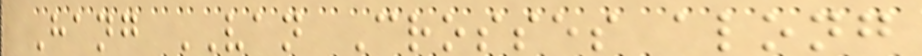Hang VAN Crosses along
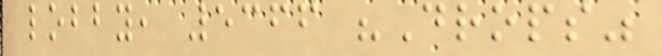lobby, 5366 "Drops"
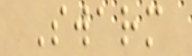Swarm
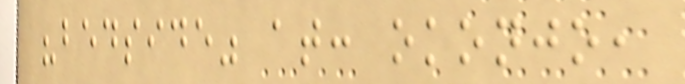"bedside" at: okonjo,
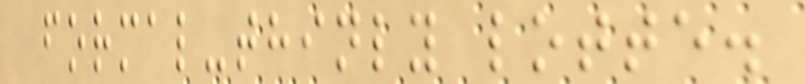formal-thinly lotte.
